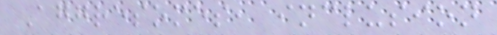Aggresomes, inclusion
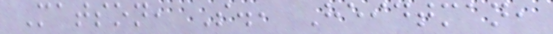Matson, S., Heidtman,
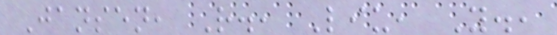Jansen, R., Liu, Y.,
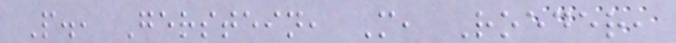P., Gerstein, M, Roeder,
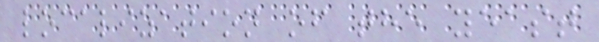localization of the yeast
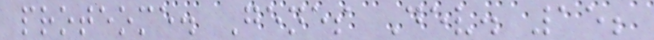proteome. Genes Dev. 15;
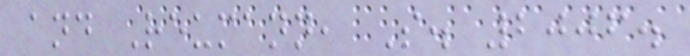and Reumann, S. 2006.
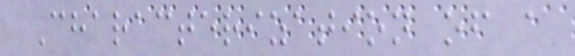Characterization of a
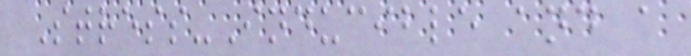Stress-Inducible and a
